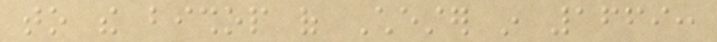to the bishop of Chester in 1669:
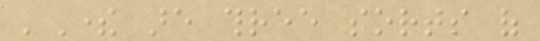'There are three sorts of
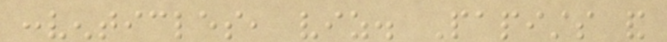conventicles, viz. Papists and
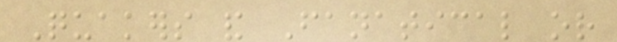Quakers and Fanatical or
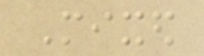Mixed
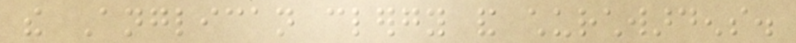the Anglican clergy and churchwardens.
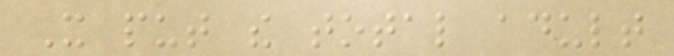It put the total adult
